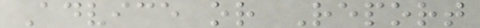Advice or Report
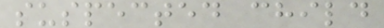suspected child
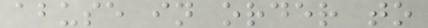abuse in order to
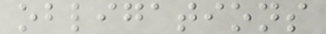obligations
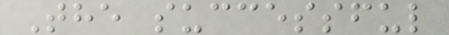The successful
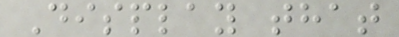Display that
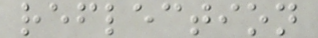reflection
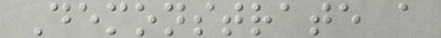Demonstrate a
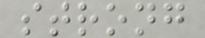strong
